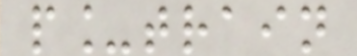p_train
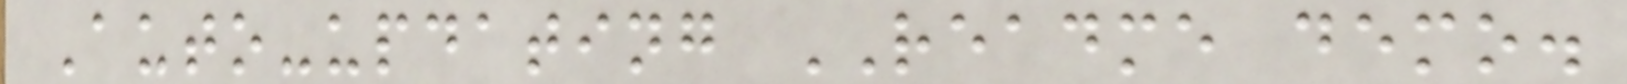Auto-updating README demo.
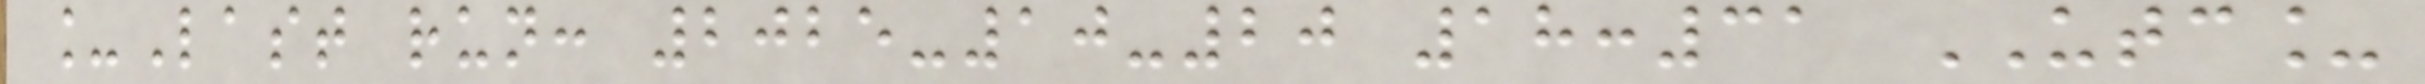_Last run: 2025-10-20 18:31 UTC_
